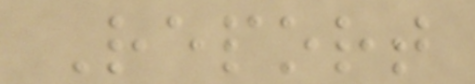Report
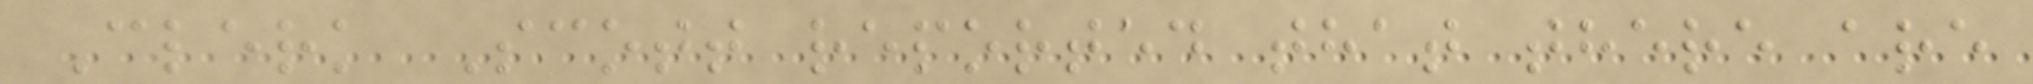Clerk Scott reported that there are
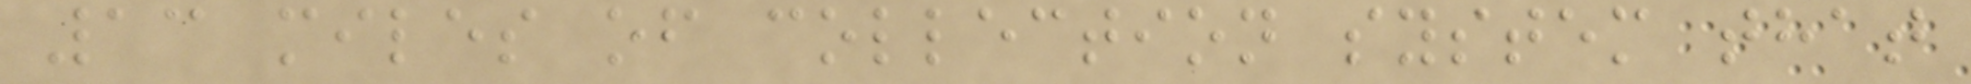13 miles of collection system that
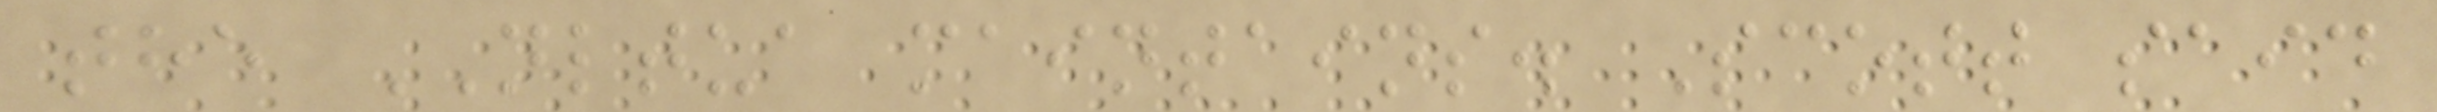the NLTUA maintains. Scott said
